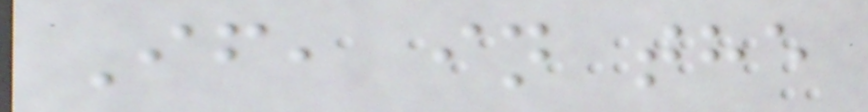If, in the
